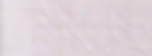0.0
